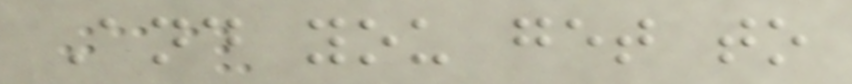And you get to
